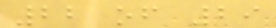22 of 29
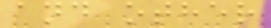and other
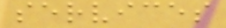services
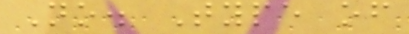No. Type of
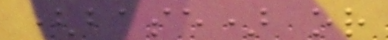(base) or
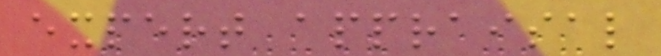expert appraisal
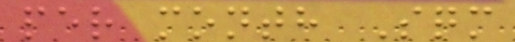per month Sqm
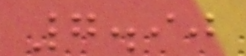7.90
